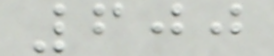600
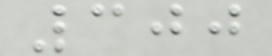300
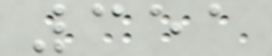351
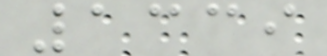1339
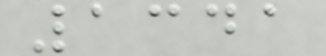1341
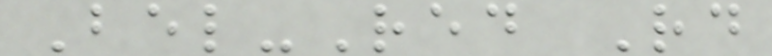Bel-Red Rd
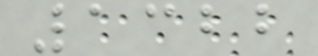1322
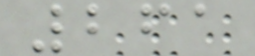261
